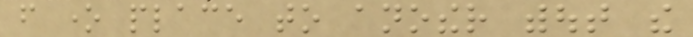from one place to another without the
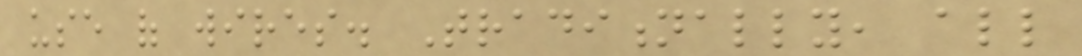use of wires. Traditionally, all
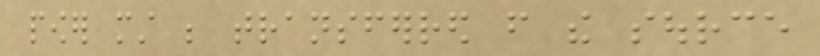power must be transferred from the source
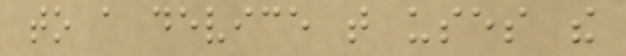to a device that uses the
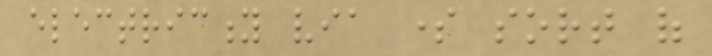electricity via some sort of
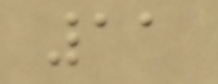11
